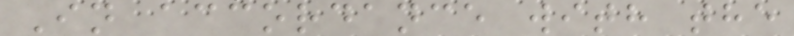In accordance with the
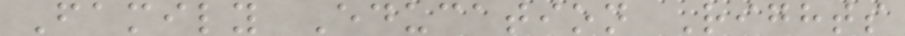Family Education Rights
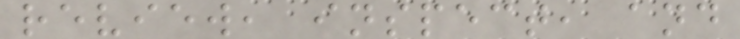review, inspect, and
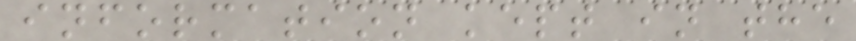information kept in the
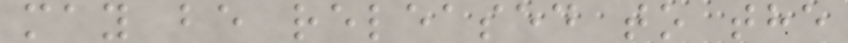may be released to the
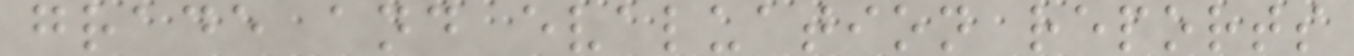grade and evaluation reports
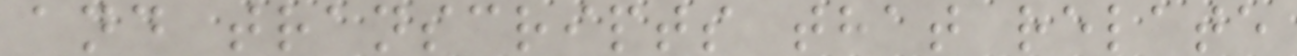and transcripts that relate
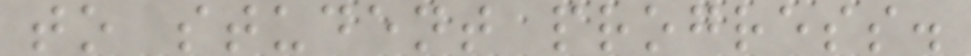to student progress.
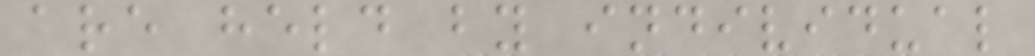are held by individual
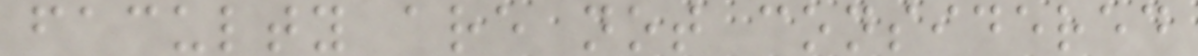faculty are not considered
